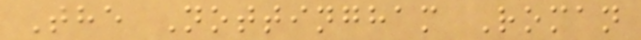The Nottingham Roman
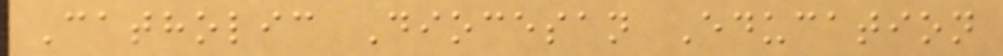Catholic Diocesan Education
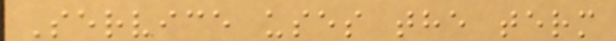Service uses the term
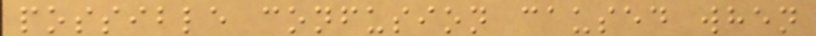possible confusion caused when
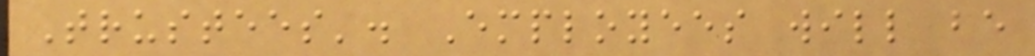Trustees'. Employees will be
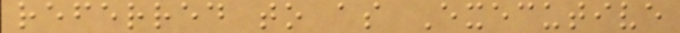referred to as Executive
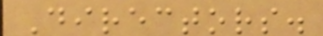Directors.
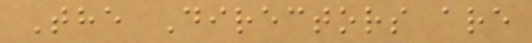The Directors are
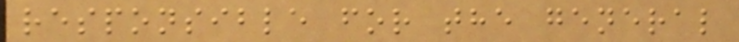responsible for the general
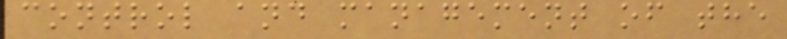control and management of the
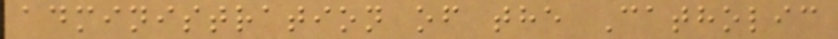administration of the Catholic
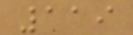119
